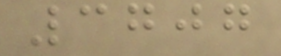3707
